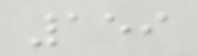159
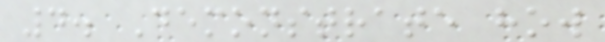4. Demonstrate how
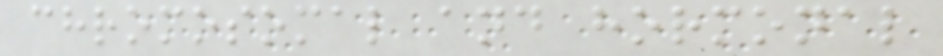chromosomal and hormonal
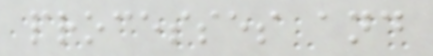processes and
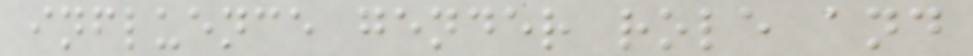influence gender role and
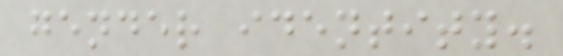gender identity.
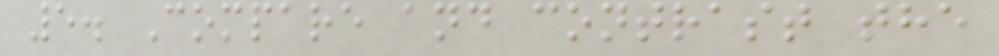5. Compare and contrast the
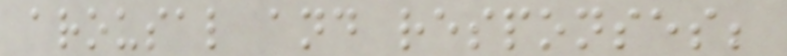arousal and responses;
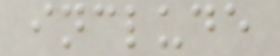include
